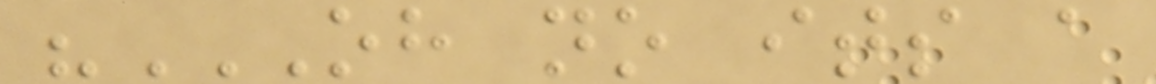"OH NO ITS A
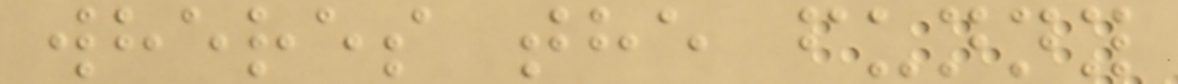wheres the funny
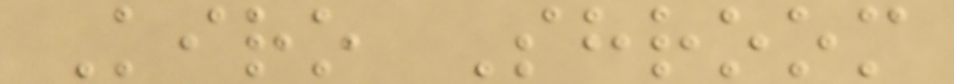Kiro Shroom
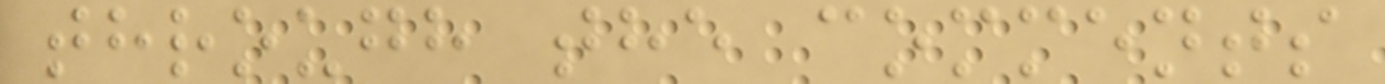through the comments
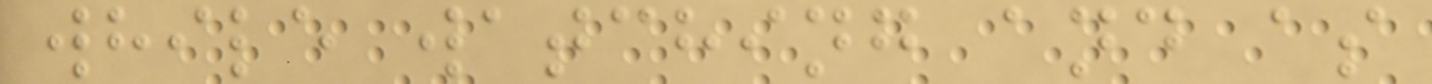while watching and as
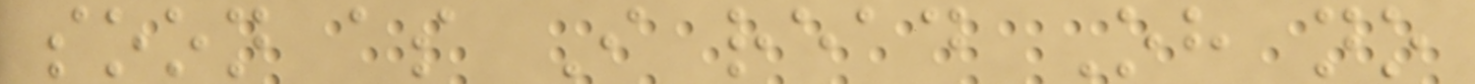soon as I read Oh no
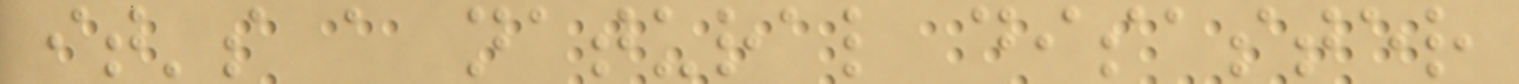it's a natural disaster
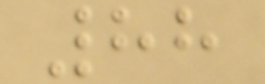88
